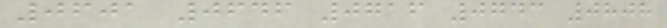0601 0646 0716 0743 0808
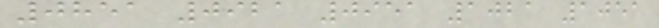0851 0921 0951 1021 1051
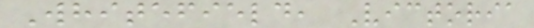Whitefield, Victoria
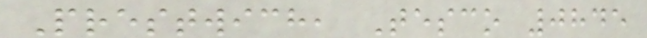Prestwich, Tesco 0845
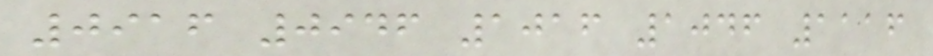0916 0946 1016 1046 1116
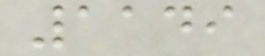1149
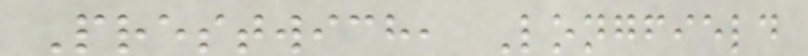Prestwich, Longfield
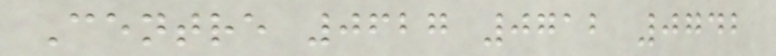Centre 0627 0712 0742
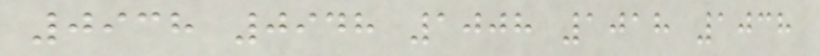0938 0948 1008 1018 1038
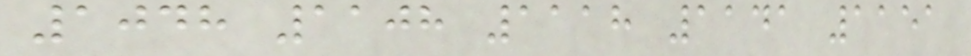1048 1108 1118 1141 1151
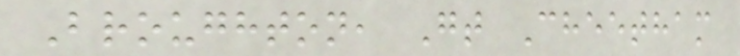Broughton, Gt Cheetham
